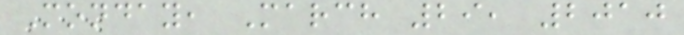Monday, March 29, 2010
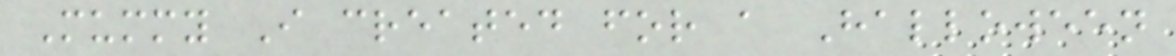Mummy I created for a Halloween
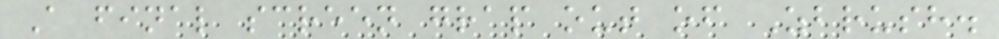A final screen grap out of Zbrush.
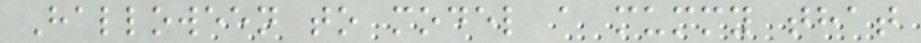Halloween to model a mummy that
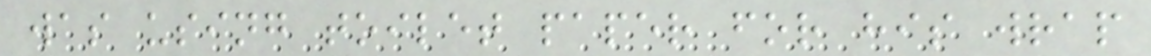was using toilet paper for his wrap
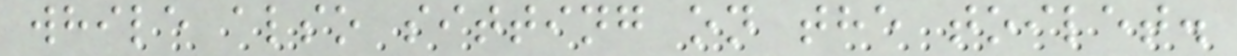while also sitting on the toilet.
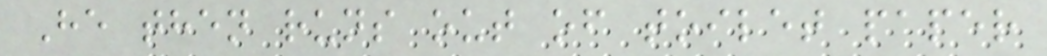He then runs out of toilet paper
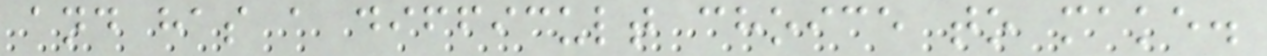and has a difficult choice to make.
